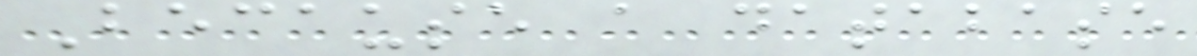Because a database
